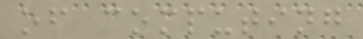of computing
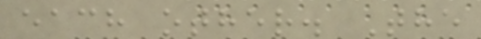each other. The
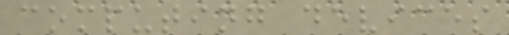computing devices
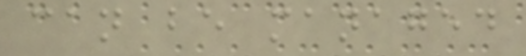can be managed
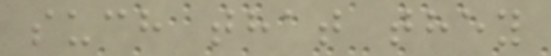such that they
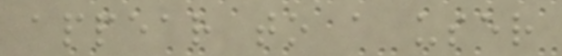appear to a user
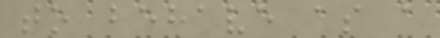to behave as a
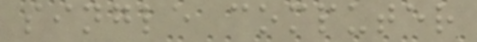single computer
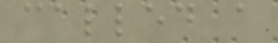called a
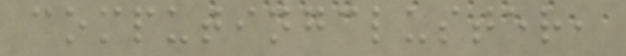computingcluster,
